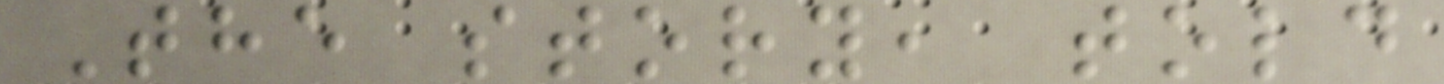The story, told
